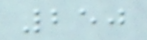250
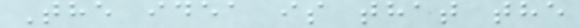The idea is that the
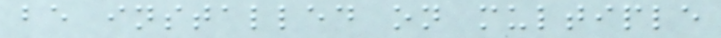be installed on multiple
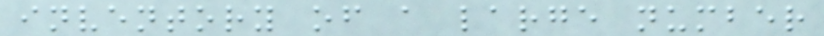inventory of a large number
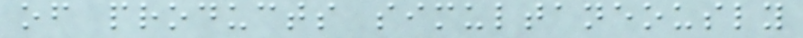of products simultaneously
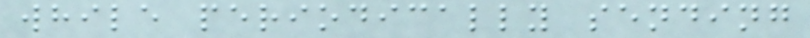while periodically sending
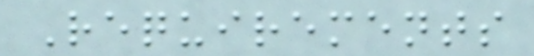Requirements
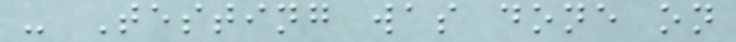- Testing was done on
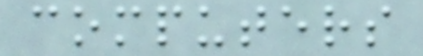computers
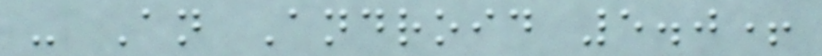- An Android 5.0+
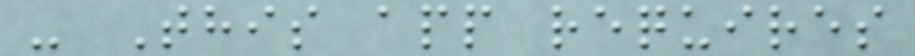- This app requires
